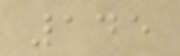145
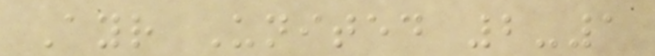Ayr United 2-1
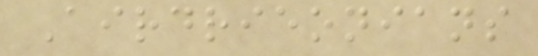Airdrieonians
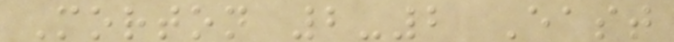Morton 2-2 East
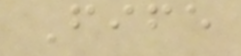Fife
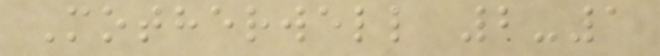Motherwell 2-1
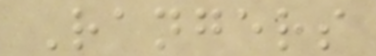Rangers
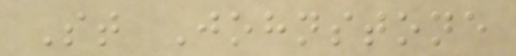St Johnstone
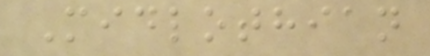Midlothian
